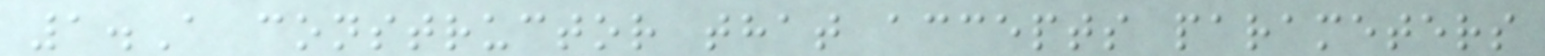1.A constructor that accepts parameters
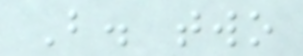B. two
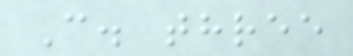C. three
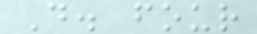D. four
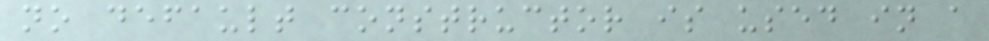no default constructor is used in a
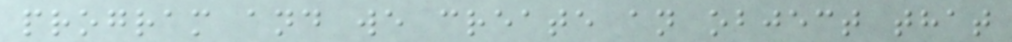program and we create an object that
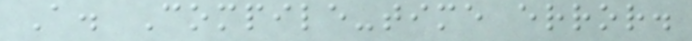A. Compile-time error.
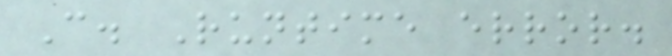C. Runtime error.
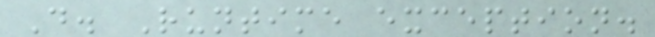D. Runtime exception.
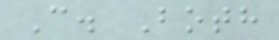C. Both
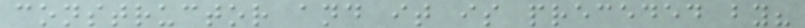constructor and it is preceded by?
